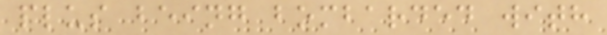plus being bombarded with
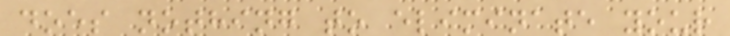does nothing to eliminate your
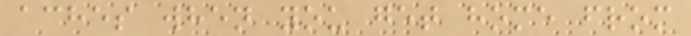aches when you get home from
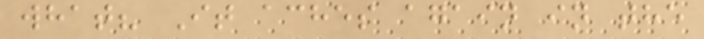what? It aches again in the
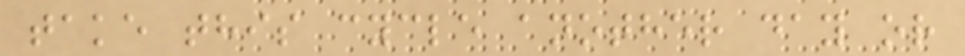take this cycle another day or
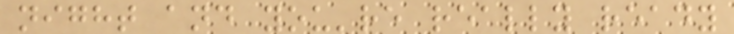night and you're really ready
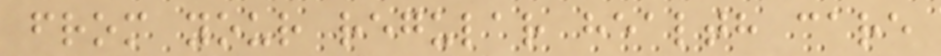from your regular health care
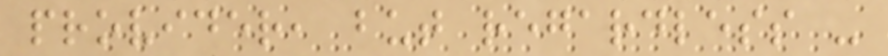provider, but regardless -
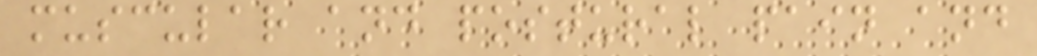muscular and postural pain and
